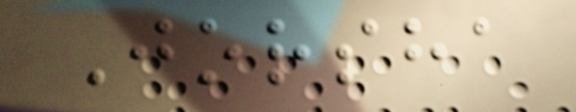Jorsha
